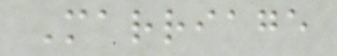Marriage
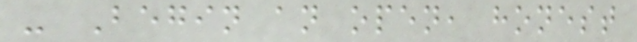- Begin an open, honest
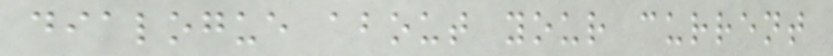dialogue about your current
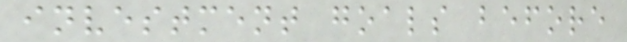investment goals before
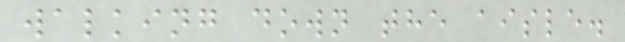walking down the aisle.
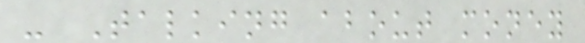- Talking about money
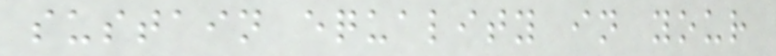sustain equality in your
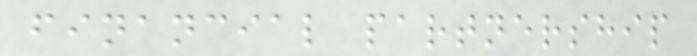financial partnership
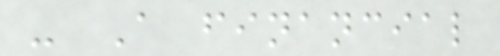- A financial
